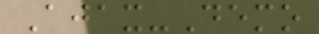Ajax-Demo
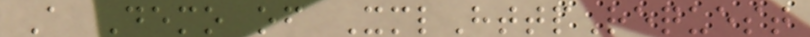A Demo of XmlHttpRequest
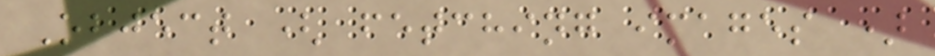Object ( fetching images )
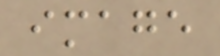image
